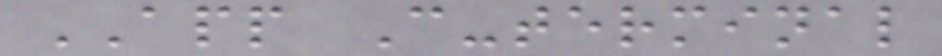APP C-terminal
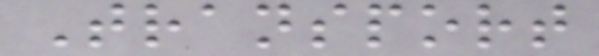Transport
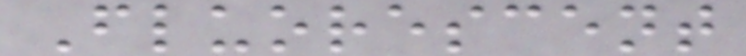Fluorescent
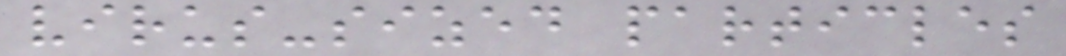virus-sized particles
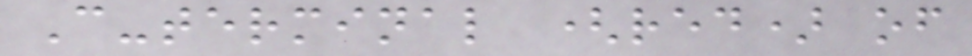C-terminal (red) of
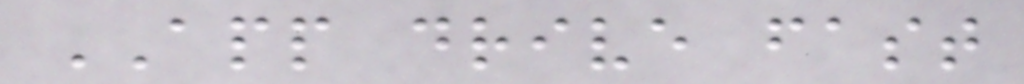APP drive fast
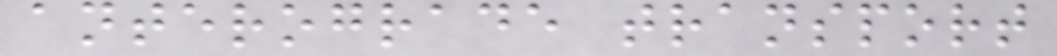anterograde transport
